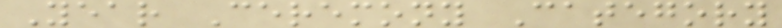Year Ceremony Category
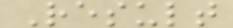Result
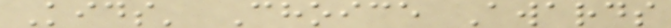Kids' Choice Awards
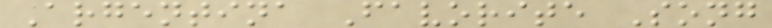Argentina Favorite Song
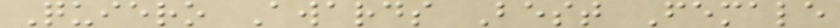Quiero Awards Best Female
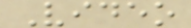Video
